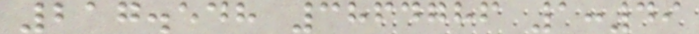217.548 3864786 1:49
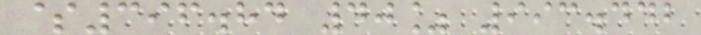$396.84 40% 993.442
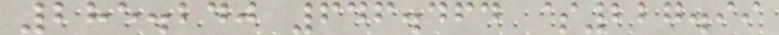285.240 646.464 $227.99
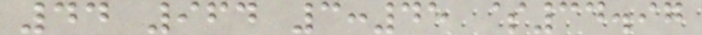44 964 3:45 $34.97
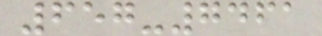657-7461
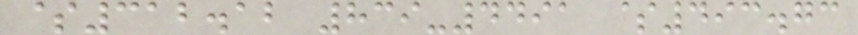$312.12 839-4491 $493.73
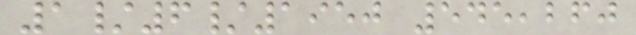1/6/1950 545,260
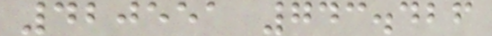420551 743.426
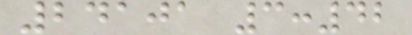24101 3:42
